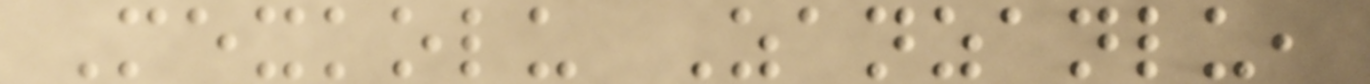Mexkolu Zanzanlu,
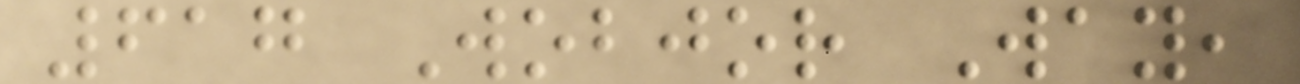617 Wobjor Way,
